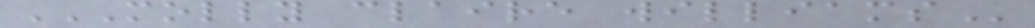MOLLY CLAIRE WILLIAMS
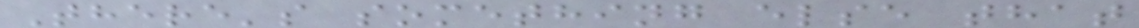There's something else that
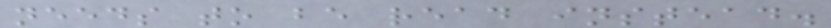needs to be read instead.
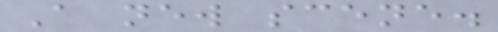A new scene.
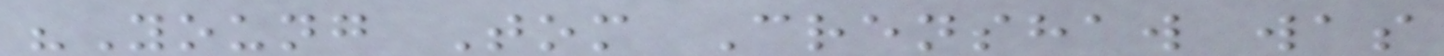"Young Tom Crenshaw was
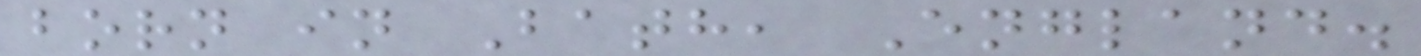born in Bath, England.
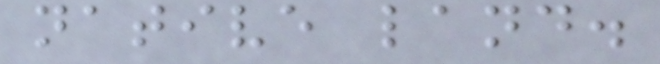native land.
